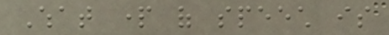What part of speech is
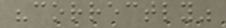"correctly"
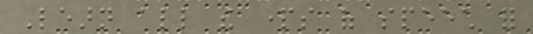Learn all the parts of speech for
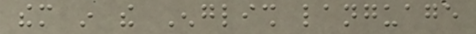them in the English language
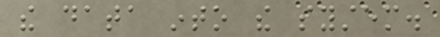the data into the system.
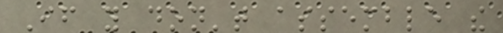If you don't assemble the
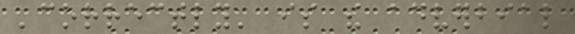'correctly' is the adverbial
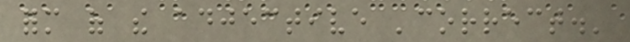form of the adjective 'correct.'
